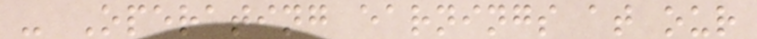- Operating earnings at our
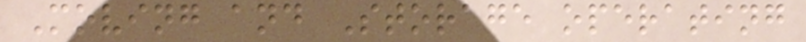Moving and Storage operating
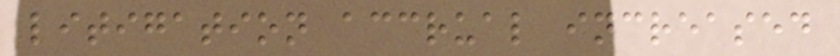litigation accrual increased
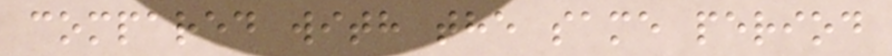compared with the same period
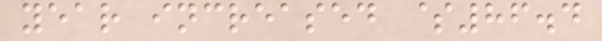year increased $86.4
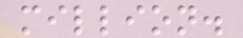million.
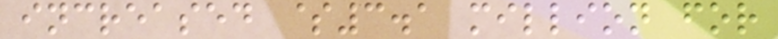increased $3.1 million for
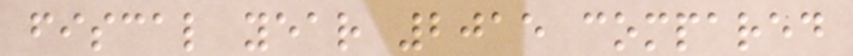fiscal year 2015 compared
